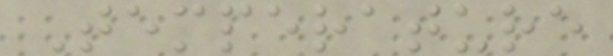Temperature
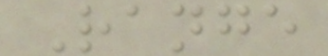Range
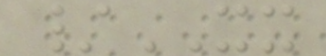/XX
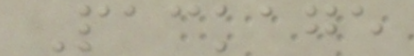Package
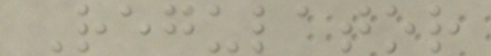Regulator
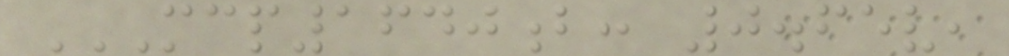MCP1640B: 0.65V,
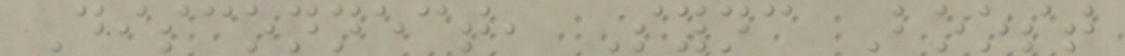Disconnect, Sync Boost
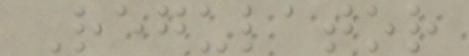Regulator
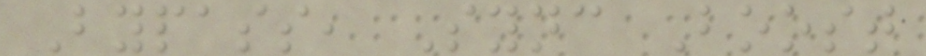Bypass, Sync Boost
